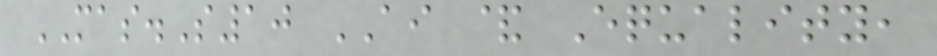MAS.S10 AI & Equality,
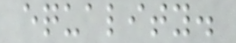equality.
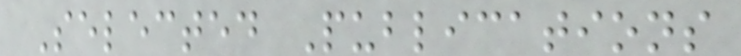Selected Publications
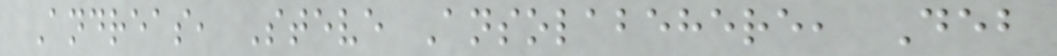Andreas, Steve Ansolabehere, Deb
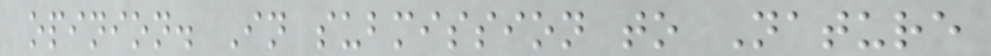opinion. In submission to Nature
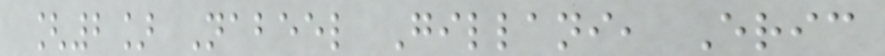[2] Nabeel Gillani, Eric
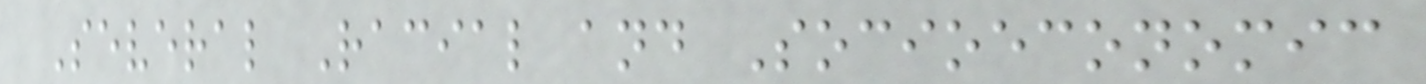Several Racial and Socioeconomic
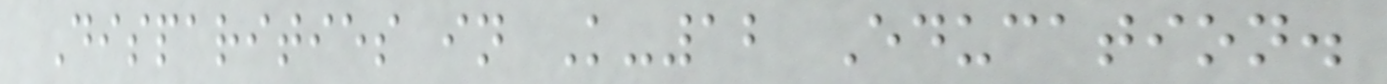Disparities in K-12 Education.
